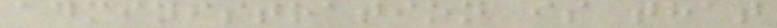administration is that
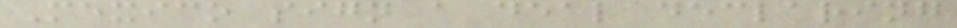Mexico sign a deal declaring
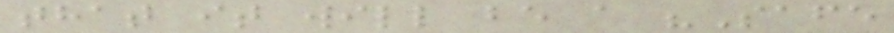that it will be a "Safe
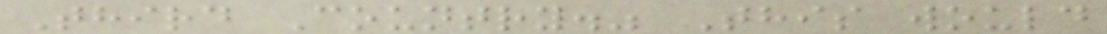Third Country." This would
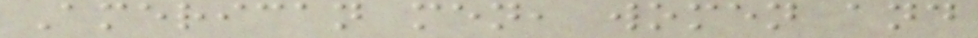American men, women and
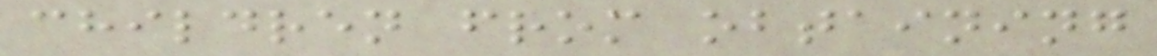children from obtaining
